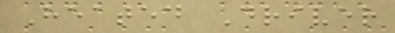Heated Driver
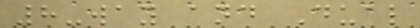8-way and Dual
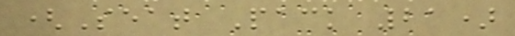(Seat Pack 21)
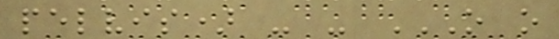pelvis) - - O O
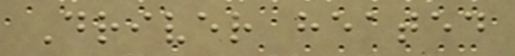Driver heated
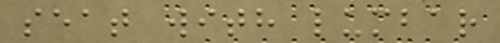seat with lumbar
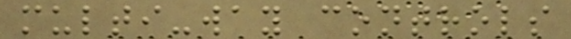multi-way controls
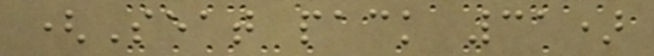(Seat pack 31)
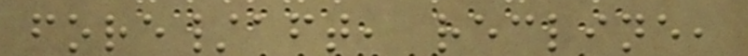fore/aft, recline,
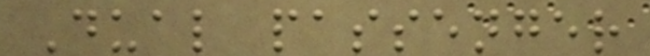Dual passenger
